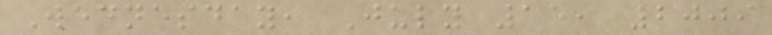Wednesday, July 15, 2009
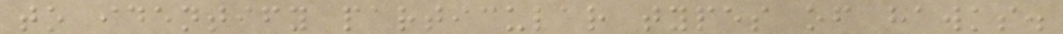to identify particular types of hawks.
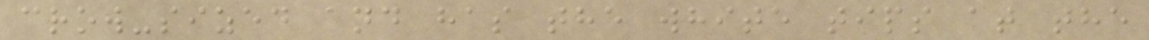crow-sized and has the white tips at the
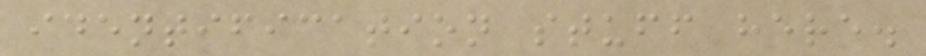identification stuff here.
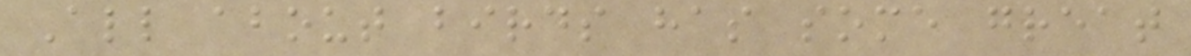All about birds has some great
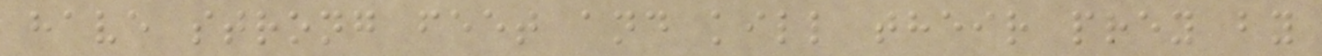have strong feet and kill their prey by
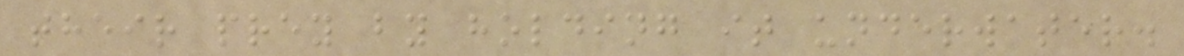their prey by holding it underwater.
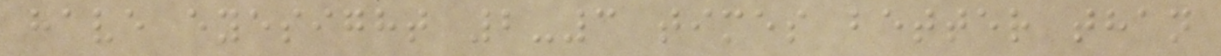have eyesight 2-3 times better than
